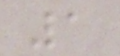1
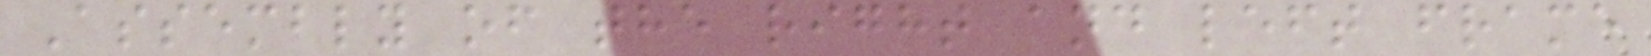Assembly of the right and left frame
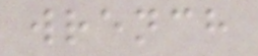wrench
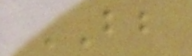BB
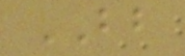BB
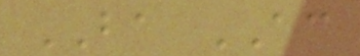BA AC
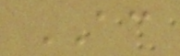AC
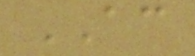AC
